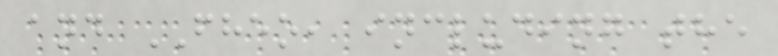and FHEO, including the
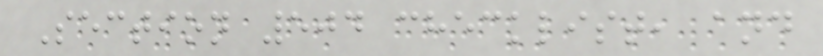Section 504 checklist, and
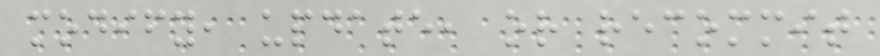modify, update, or recommit
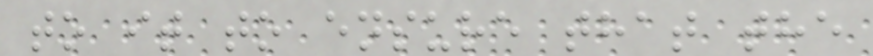to it to ensure that the
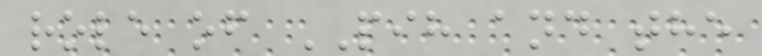role of PIH and the
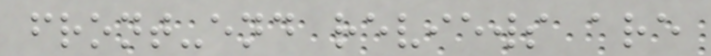front-end reviews are
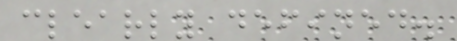clearly defined.
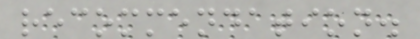recommendation.
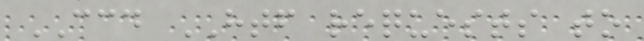CCD HTF requests to
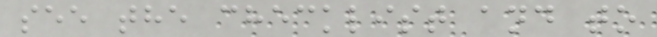see the checklist and to
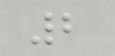2
